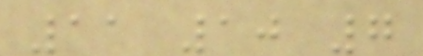11 10 7
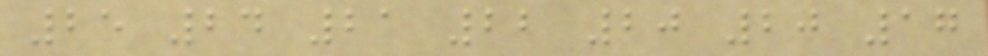25 24 21 22 20 20 17
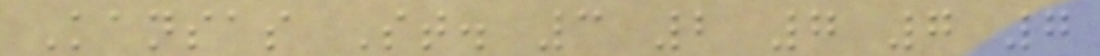Kansas St. 3 2 7 7 7
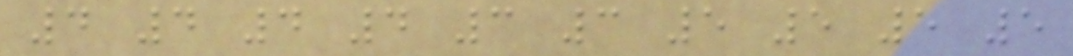4 4 4 4 3 3 5 5 5 5
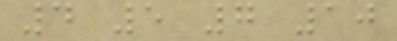4 5 7 10
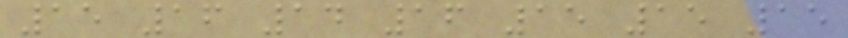15 16 14 16 15 15 15
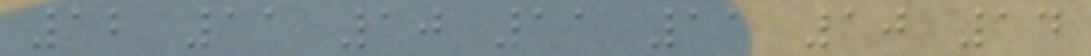12 11 10 11 11 10 14
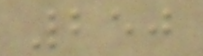250
